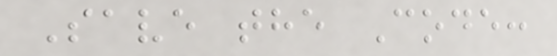Save the Code:
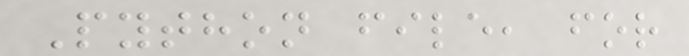Python file, for
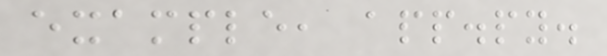example, app.py.
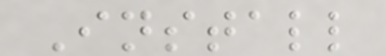Install
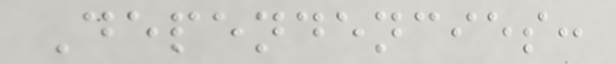Dependencies:
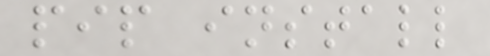pip install
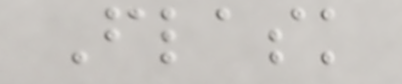Flask
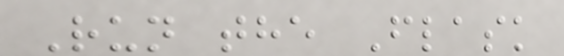Run the Flask
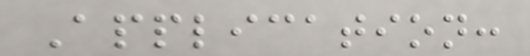Application:
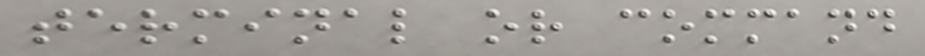terminal or command
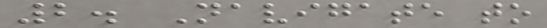2. Navigate to
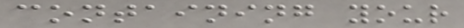containing your
